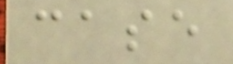case
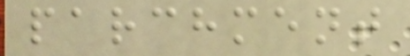parchment
